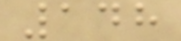148
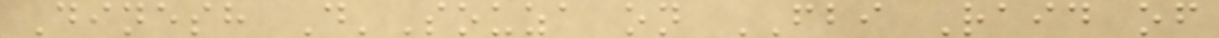Dinesh D'Souza on FBI Raid of
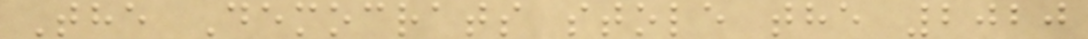The Democrats stole the 2020
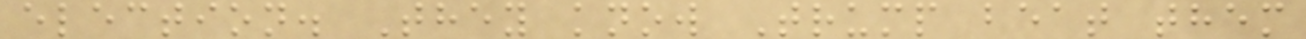election. They know Trump beat them
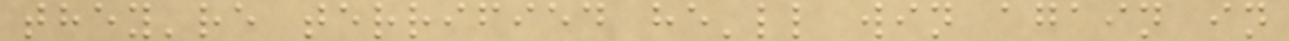they're terrified he'll win again in
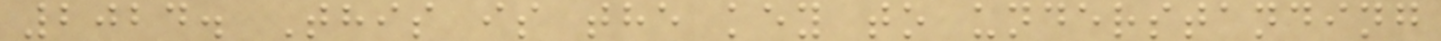2024. This is the key to understanding
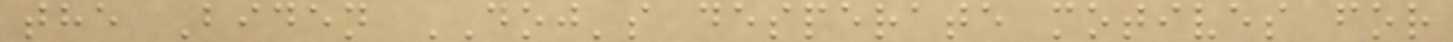the Biden DOJ's desperate motives for
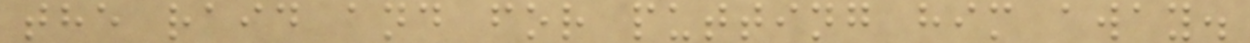the raid and for putting him away.
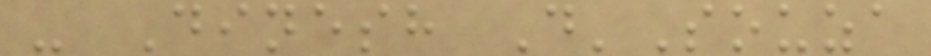- Dinesh D'Souza
